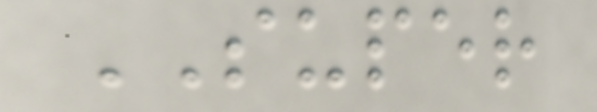SUPER
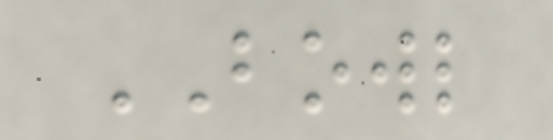BOWL
